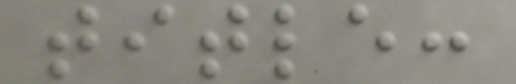title:
